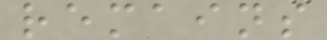remains
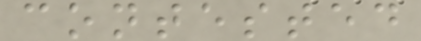contested
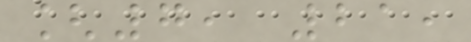[7, 21,
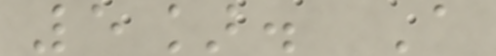5]. A
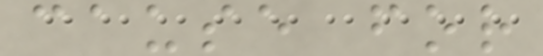cause for
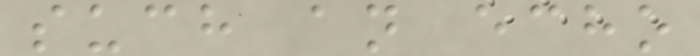such an echo
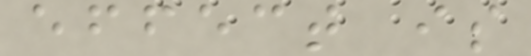effect is
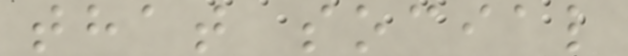that social
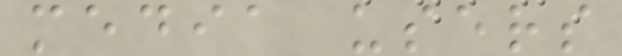media users
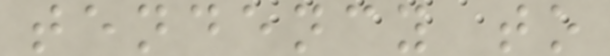tendency to
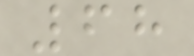68
